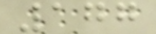177
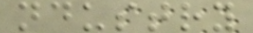ndustry
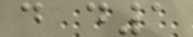d d1
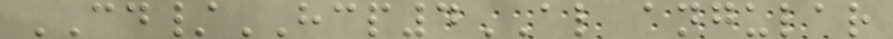CD/HCP4AL angular
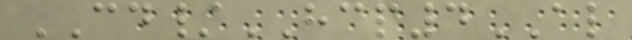CD/HCP4AL
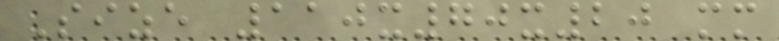Size 110x70x20 mm
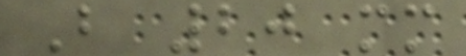B 20 mm
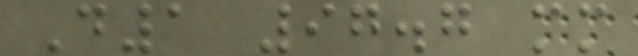D1 97.7 mm
